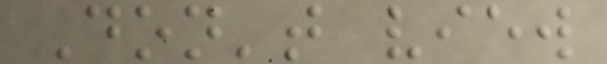Don't view
